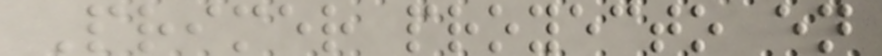Primer proyecto en
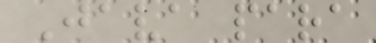Java para
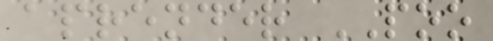aprender POO
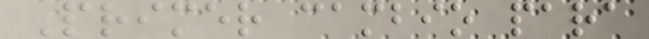Primer cambio para
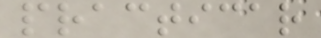practicar
